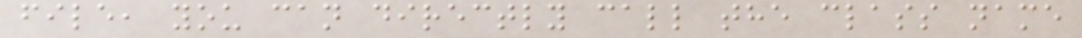file, you can directly call the class name
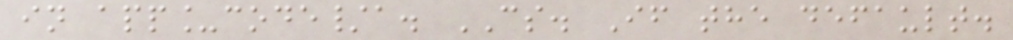in app_code/a. CS. If the default.
